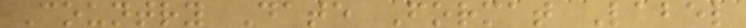Country Date Format Label
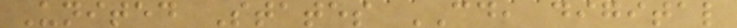United States CD, digital
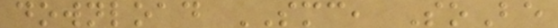download SMC, SoBe
